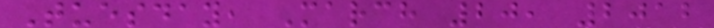Tuesday, March 20, 2012
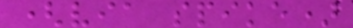(via spike)
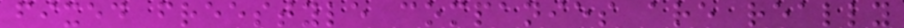fixed freestyle companies are really
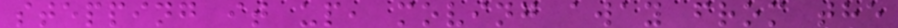stepping it up, moving away from the
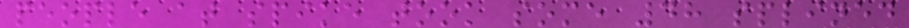people at spike took some 48 splined
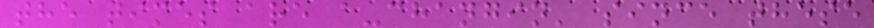the times are a-changin' since these
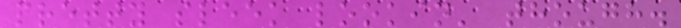pretty sleek lookin' though.
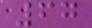67
